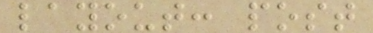layout: post
